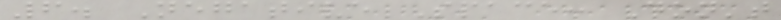6. Negative Space: Don't
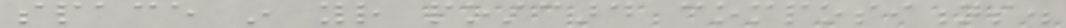space in your postcard compositions.
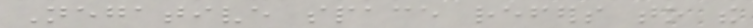Negative space refers to the
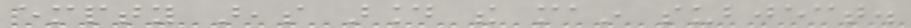empty areas around the main subject.
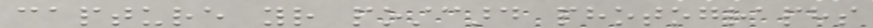capture your postcard photographs
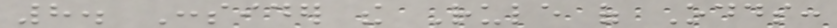8. Consider the Rule of Odds:
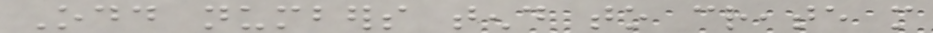Odd numbers tend to create more
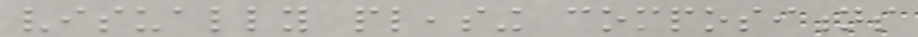visually pleasing compositions
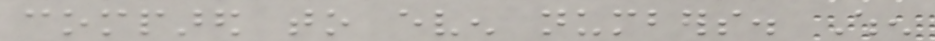compared to even numbers. When
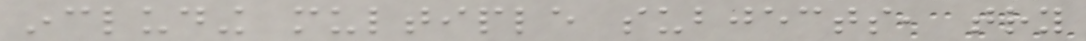including multiple subjects, try
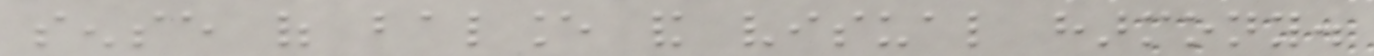sense of balance and visual harmony.
